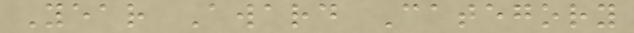Year Award Category
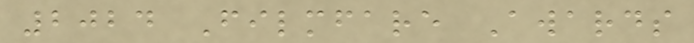2024 Filmfare Awards
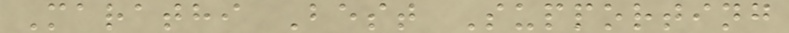Marathi Best Supporting
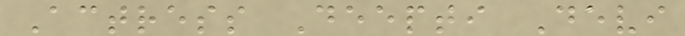Actress Deepti Devi
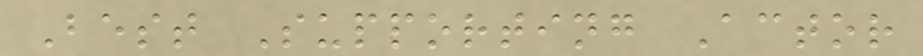Best Supporting Actor
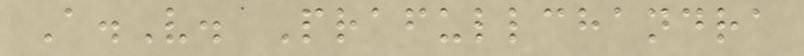A.V. Prafullchandra
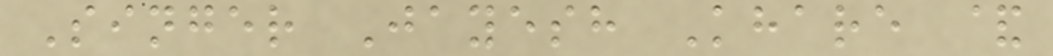Singer Jayesh Khare &
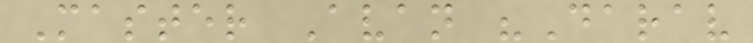Master Avan "Darav
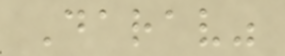Darav"
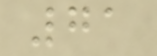71
